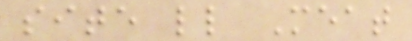site ll Meat
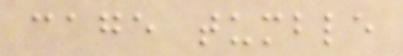cage tumble
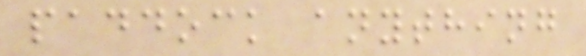paddock anything
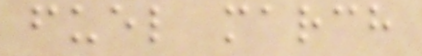fuel march
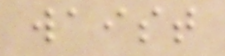waist
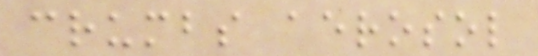crumbs aerosol
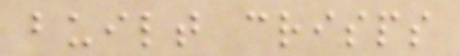built crisps
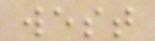west
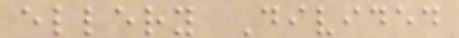ellery Divided
